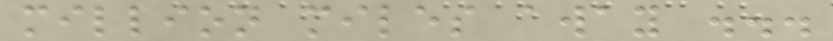million miles away ...
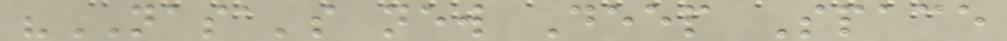"NASA's new Deep Space
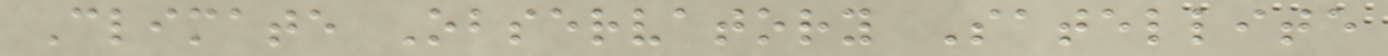Climate Observatory Satellite
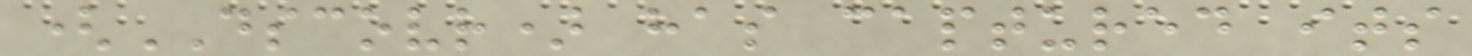(DSCOVR) has captured its
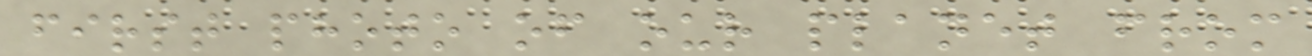first photo of our planet from
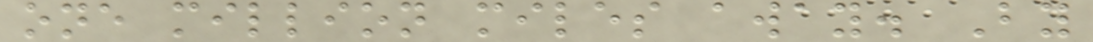one million miles away. By
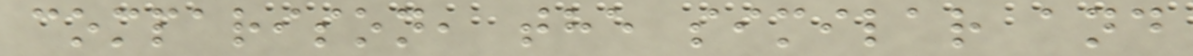comparison, the similar and
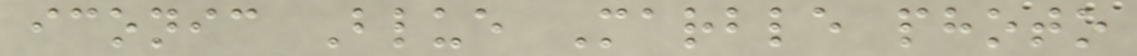iconic Blue Marble photo
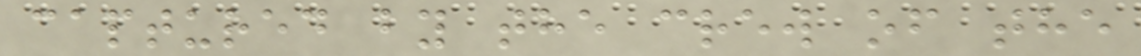captured by the crew of the
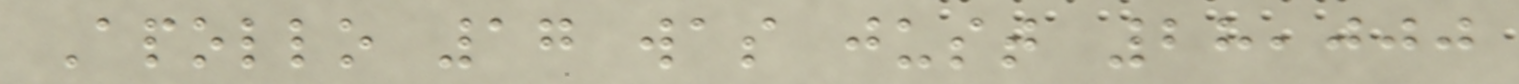Apollo 17 was just 28,000
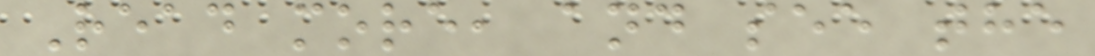Read more, and see the
